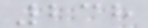238
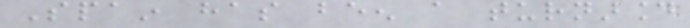Spain has been a turnaround
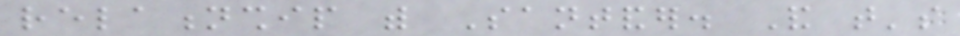relationship with Santander. And that's
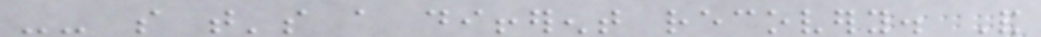-- so that's a different recovery. And
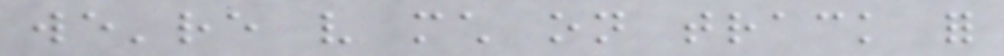we're very much on track for
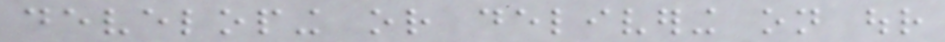developing or delivering on our
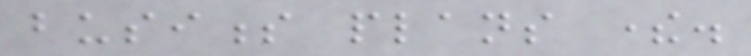business plans there.
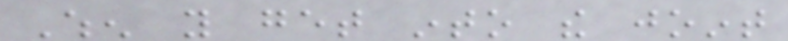When you get into the joint
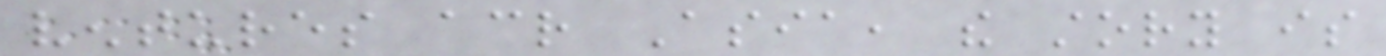ventures across Asia, the story is
